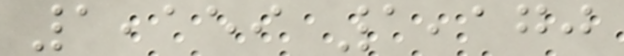1,159 1,170
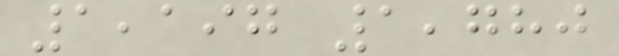1,197 1,780
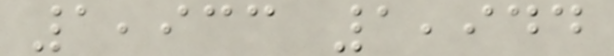1,933 1,944
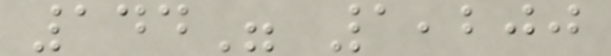144" 1,200
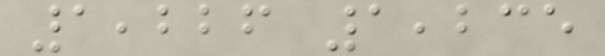1,226 1,235
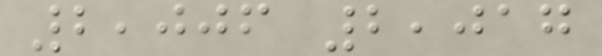2,006 2,017
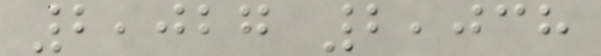2,027 2,038
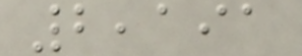2,191
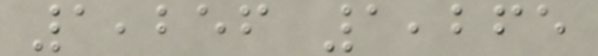1,256 1,265
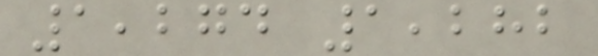1,274 1,282
